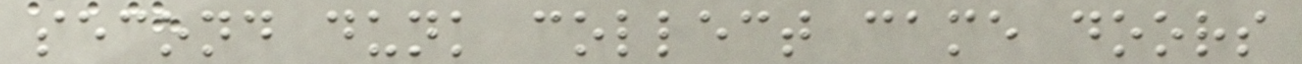second dunk collect came doors
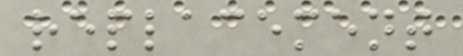replacement
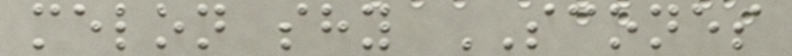melon shy SCONES
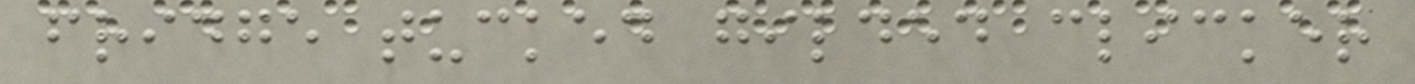fridge tucked gilded clicker
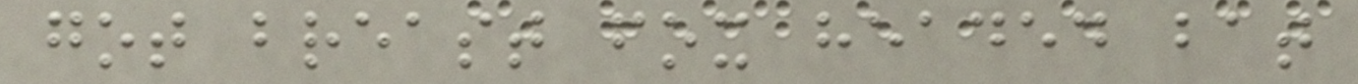got breast fox headed bat
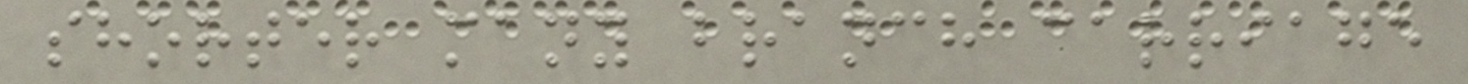shorter many branch carriage
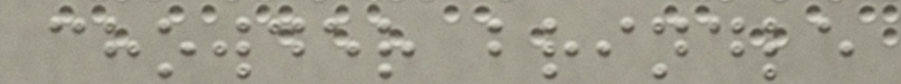chowder brindle
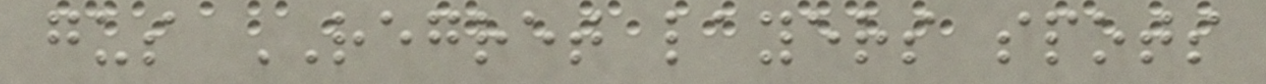gus REGRET layers spots
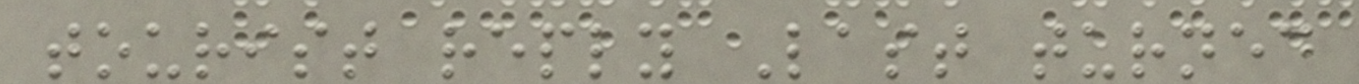tourist reply Last turned
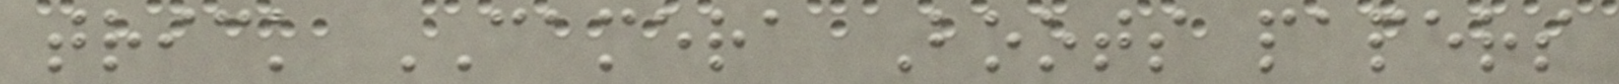trick CAMERA Boots papers
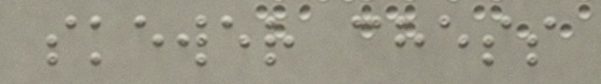skewer chess
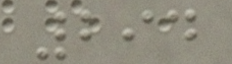294
